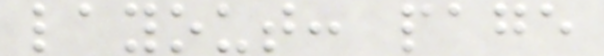layout: page
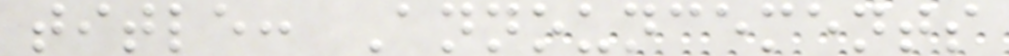title: Announcements
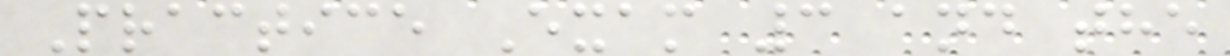Practice Exam 3 and the
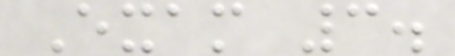Exam 3.
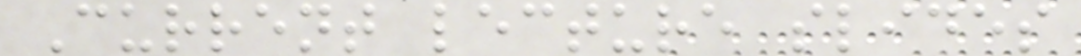Current lecture slides
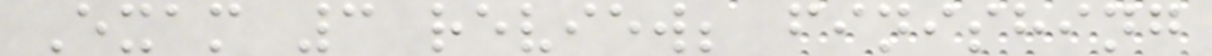Exam 3 review; finishing
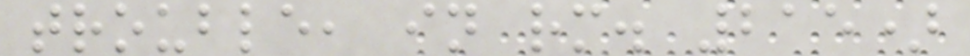trouble, in rm. 215)
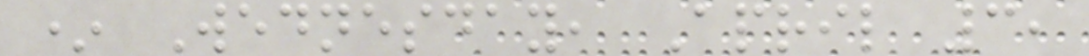* Wednesday, April 3,
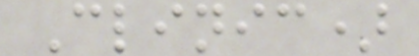Clinic)
